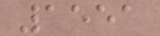1551
